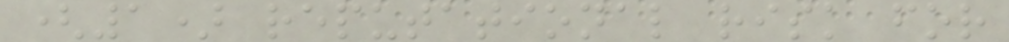(1) reputational risk for
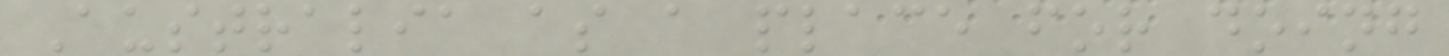Australia as a place for doing
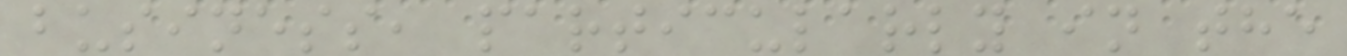business, particularly in the
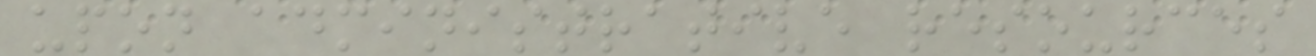upon administrative resources
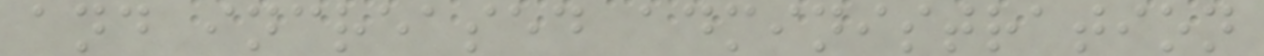and increased administration
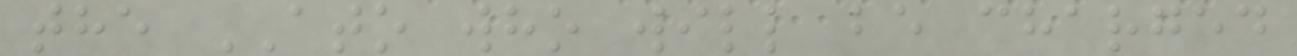the ATO who will be charged
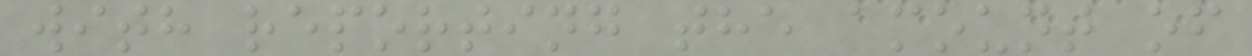with reporting the amount of
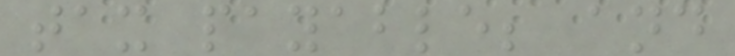tax payable; and
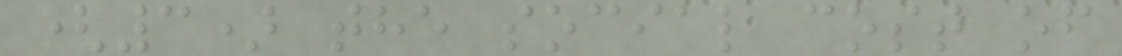(3) the social cost of
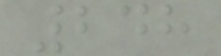248
